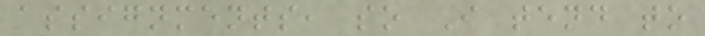assignments, so I tend to
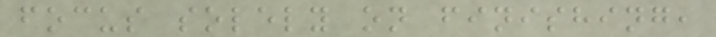focus solely on finishing,
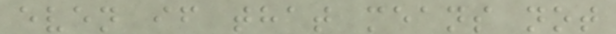even if that means not
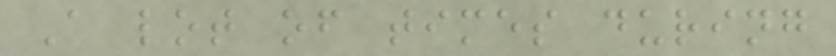A lot of times during
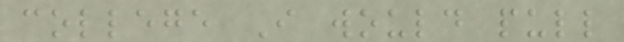college I would pull
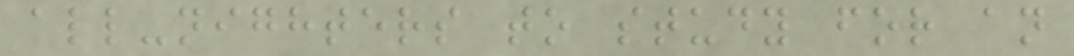all-nighters to study for an
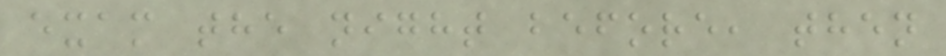exam the night before, then
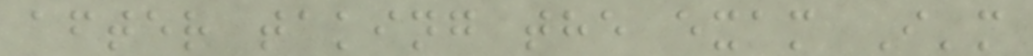after taking the exam I'm
